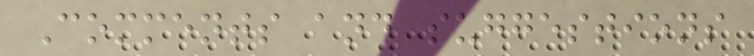Comments and suggestions
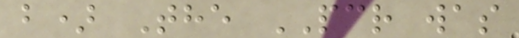b) The PCR was
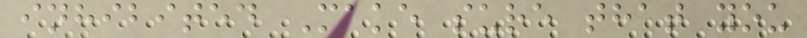inhibited Make sure that you
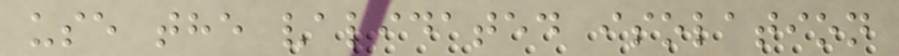use the validated isolation
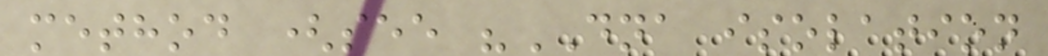method (see "DNA isolation
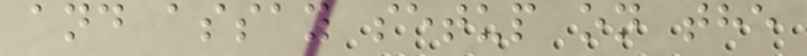and assay setup on the
